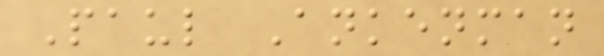Paul Ankenman
